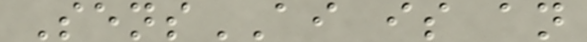SensAI is an
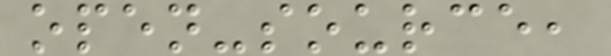open-source,
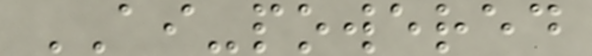AI-powered
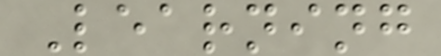Learning
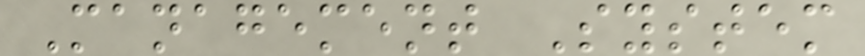Management System
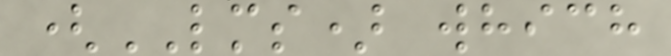(LMS) which
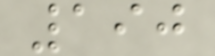190
